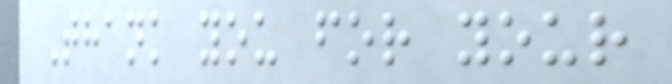Thank you for your
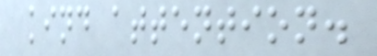kind attention.
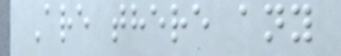Are there any
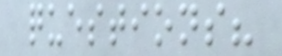questions?
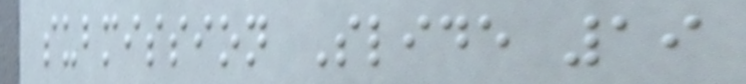submission Slide 19
